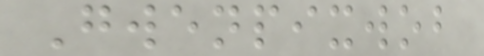Gwenpixwob
